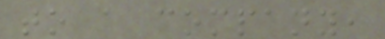to a company,
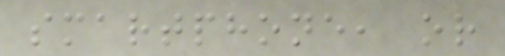smartphone, or
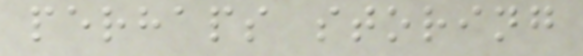perhaps storing
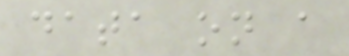data on a
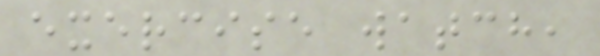exercise watch,
